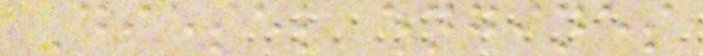Diesel engines
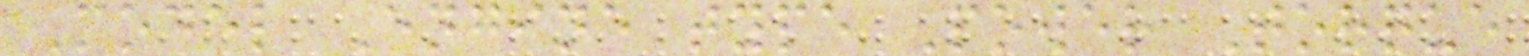Model Engine type Power Torque
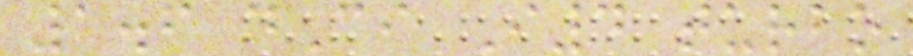1.6 dCi I4 turbo
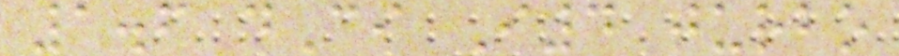1.6 dCi I4 turbo
